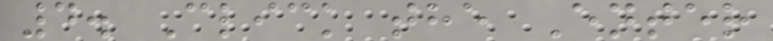4. Click the Enter
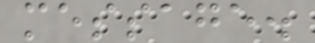message.
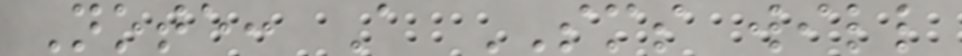Note: A SMS will
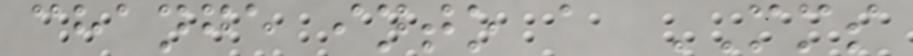change into a MMS
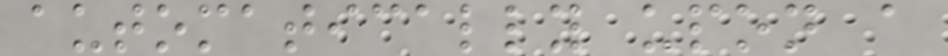automatically upon a
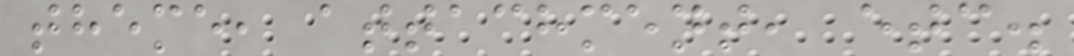theme, attachment, etc.
